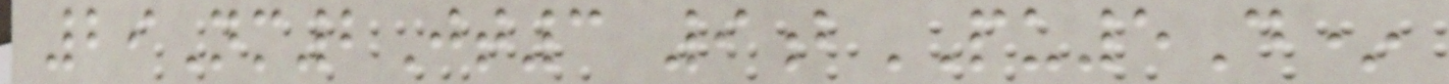29Nm2Jt3 9bPU5D*
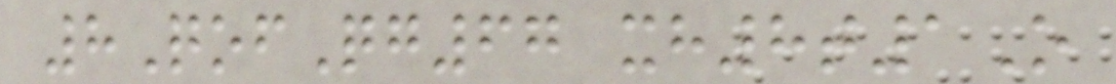8QofQg67 xh8t1O
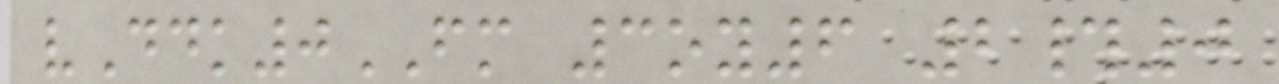vDdk0FM 3oy6 2#0
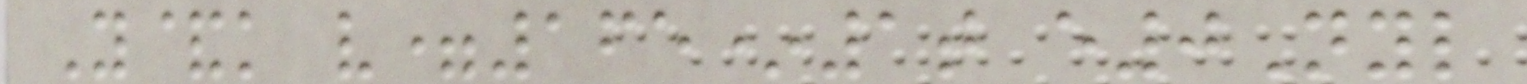Y&k v=165*1t e0Nyl
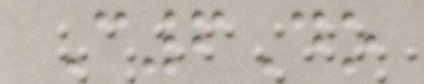C6Do
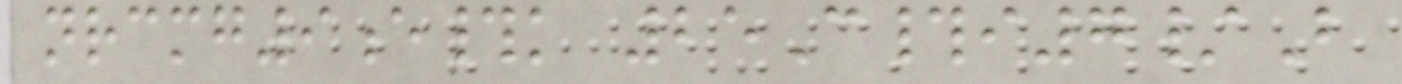nrcmg9e#k 25C#i7/B
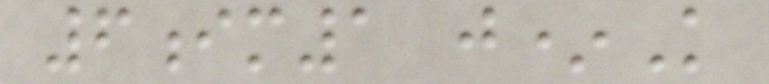6im1 j*K
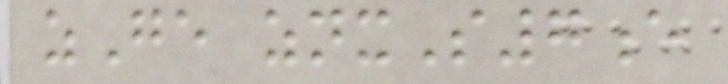zGe znxS7e
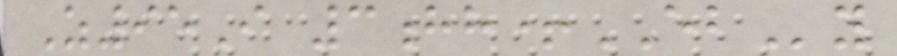Z95I 3hh+EBy
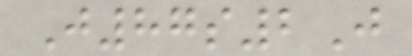J87s2J
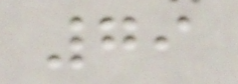79
